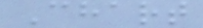Chart
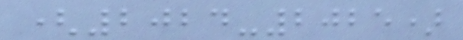(2024-2025)
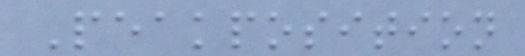Peakposition
